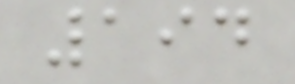194
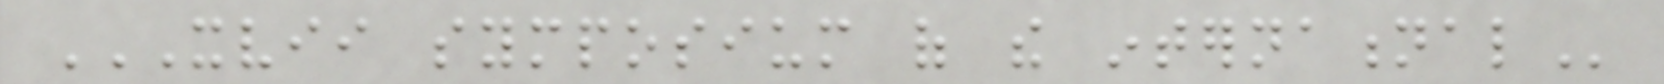XVII SYMPOSIUM OF THE INTERNATIONAL
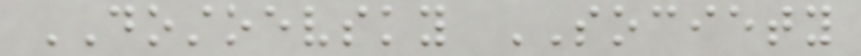DOSTOEVSKY SOCIETY
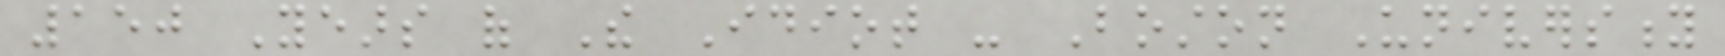150 Years of The Idiot - Boston University
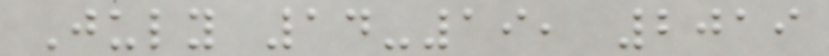July 14-19, 2019
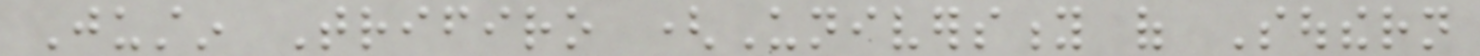Justin Trifiro (University of Southern
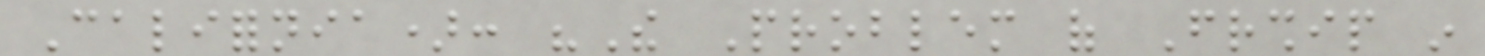California): "The Problem of Friendship in
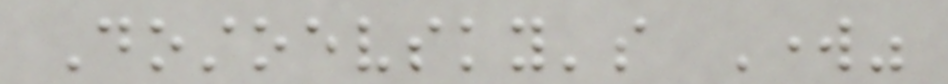Dostoevsky's Work"
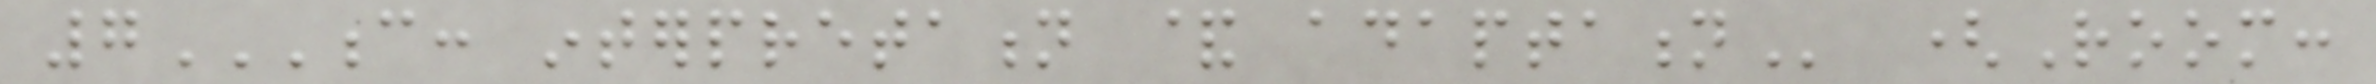7C: INTERPRETATION & ADAPTATION (Room:
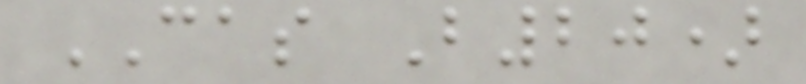CAS B20)
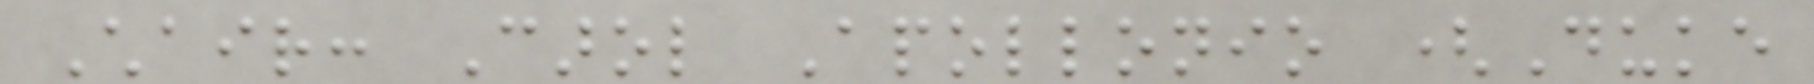Chair: Carol Apollonio (Duke
